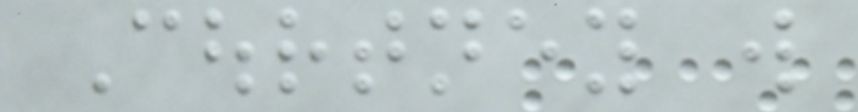Courtney will
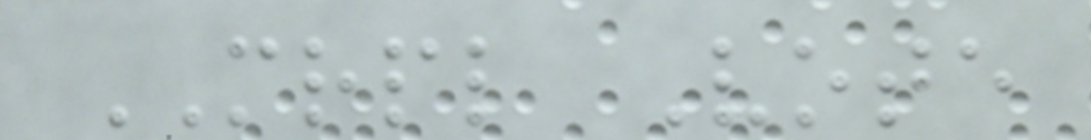MRPL Vote
